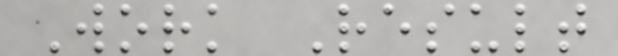Work Result
